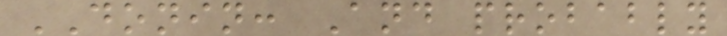DONIN: And probably
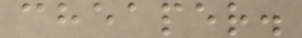cheaper.
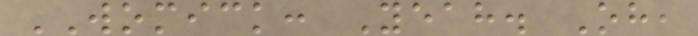WOMICK: Yeah. Oh,
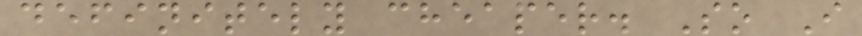definitely cheaper. So I
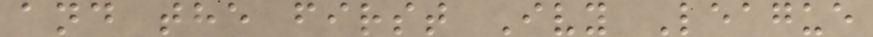and the first Ivy League
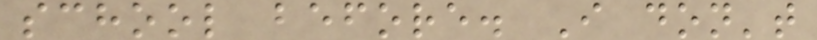school before. I don't
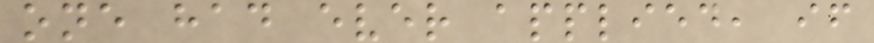one had ever applied, if
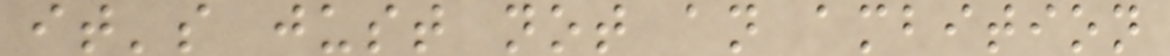it's just not an ambition
